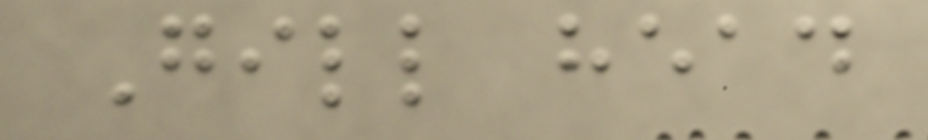Gill head
